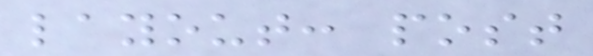layout: post
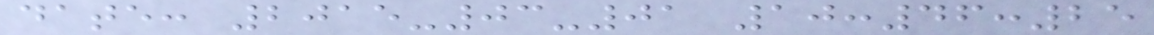date: 2015-03-01 10:46:25
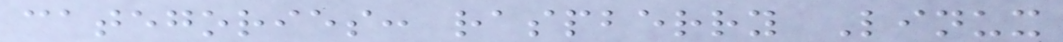categories: raspberry Linux
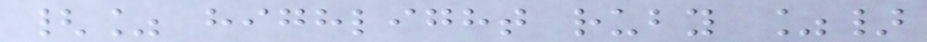{% highlight ruby %}
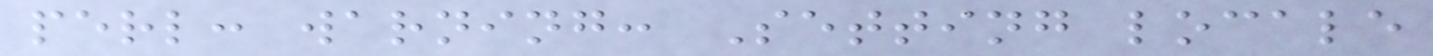perl: warning: Setting locale
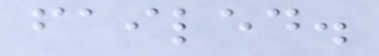failed.
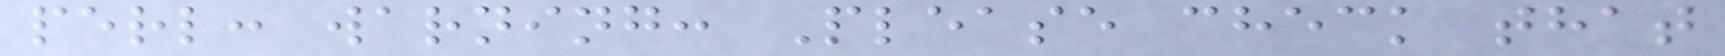perl: warning: Please check that
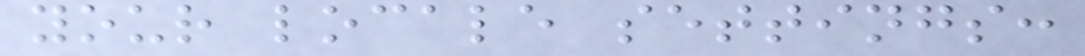your locale settings:
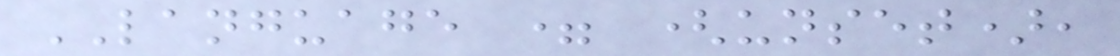LANGUAGE = (unset),
